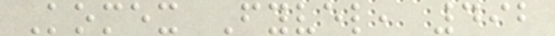Komex Fyvel, 492
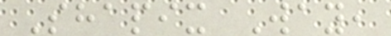Shapix Way,
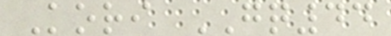Kori GQ44
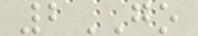2GO
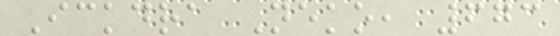Ickdra Neko, 673
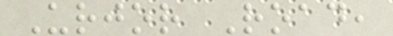Urjor Road,
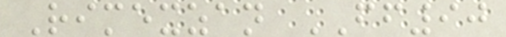Rimexzan FF90
